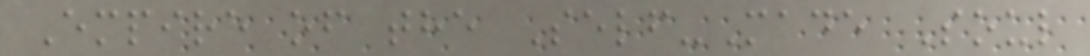Empire of the Self-Made Soul
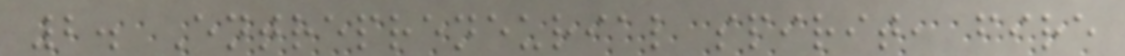2. Entrepreneurial spirit, fire
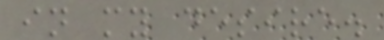in my desire.
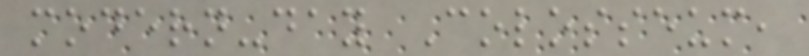modern-day Colosseum,
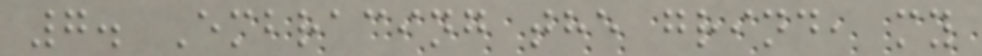7. Embracing the grind, my
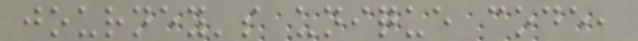journey's unique code,
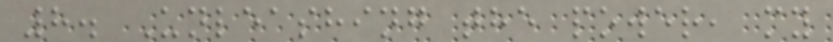8. Unleashing the power, my
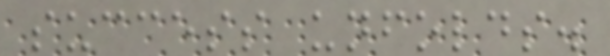success unfolds.
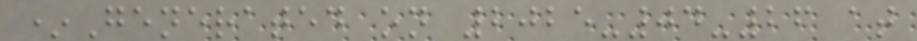*Generated on 2025-04-26 at
